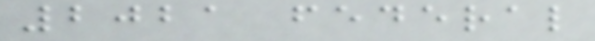2021 federal
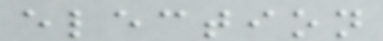election
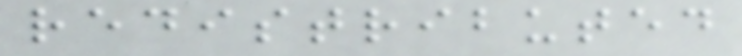redistributed
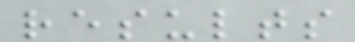results
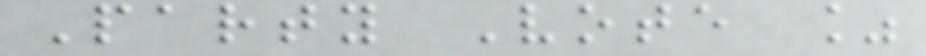Party Vote %
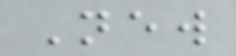New
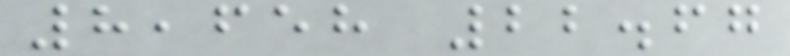8,658 22.67
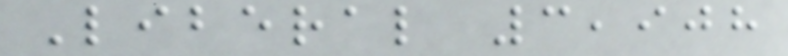Liberal 3,908
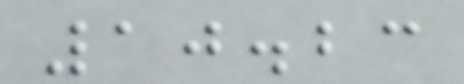10.23
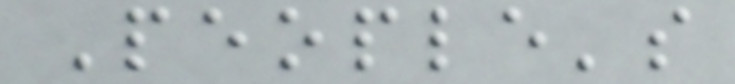People's
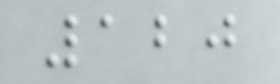120
